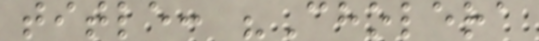title: "Cholera
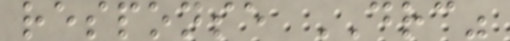response DRC"
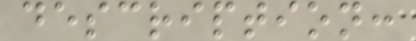description:
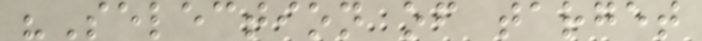"Selection of target
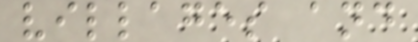villages and
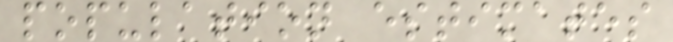population estimates
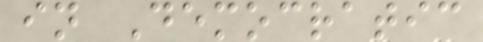in Democratic
